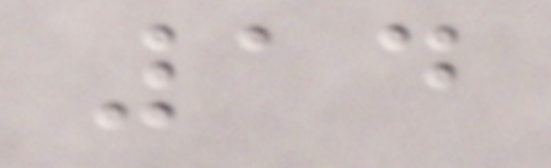14
